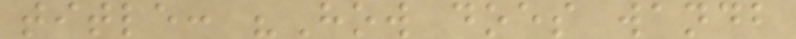title: "How does wandb
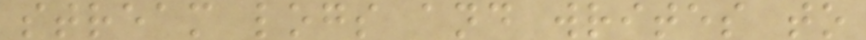stream logs and writes to
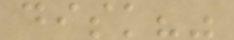disk?"
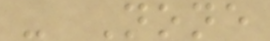- None
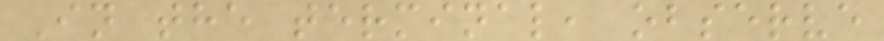In the terminal, observe
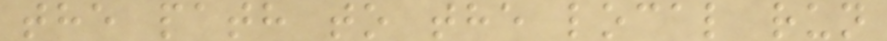the path to the local run
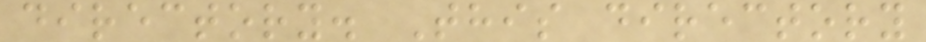directory. This directory
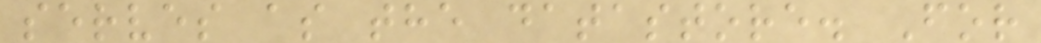serves as the datastore. For
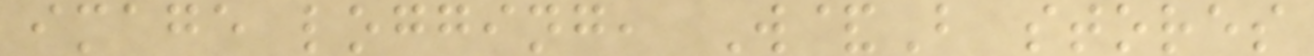image logging, W&B stores
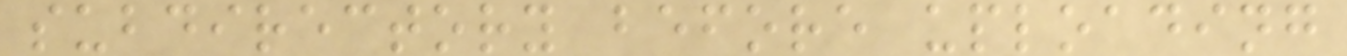subdirectory before uploading
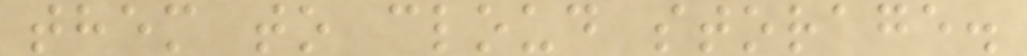them to cloud storage.
